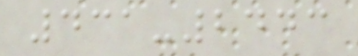431-2443
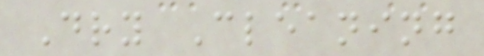Dry Cleaning
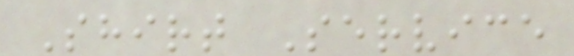Shirt Service
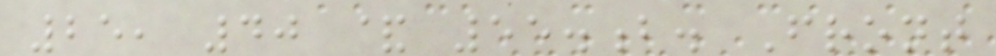25, 40 & 55.b. Front
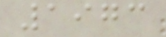1973
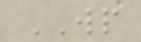WP
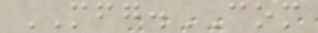MFG.COM
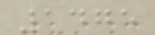1475
